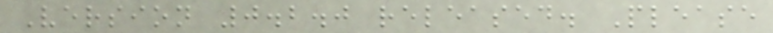Version 0.2.0 released. Please
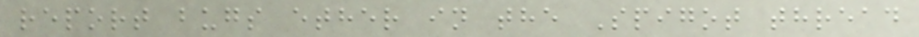report bugs ether in the Spigot thread
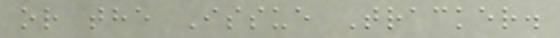or the Issue Tracker.
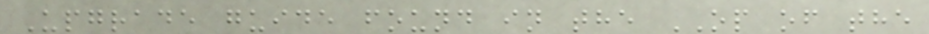Upgrade guide found in the OP of the
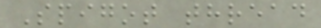Spigot thread
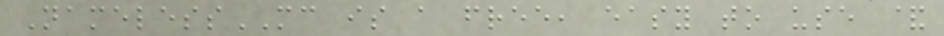NamelessMC is a free, easy to use &
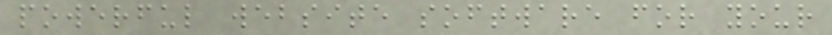powerful website software for your
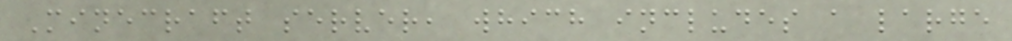Minecraft server, which includes a large
